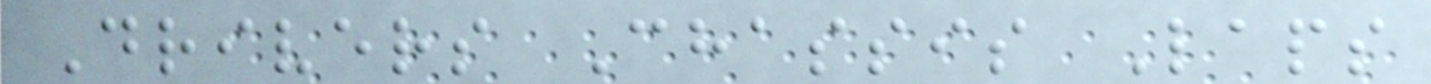Drivers Chassis Laps
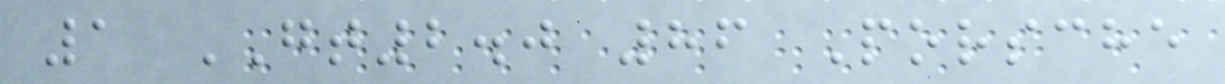1 GT2.0 86 Porsche
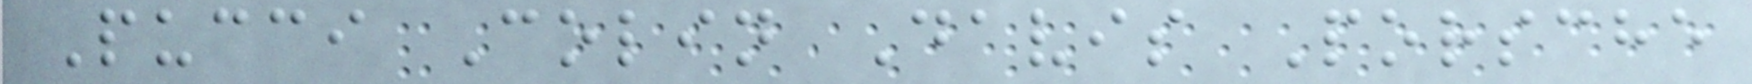Pucci Colin Davis Porsche
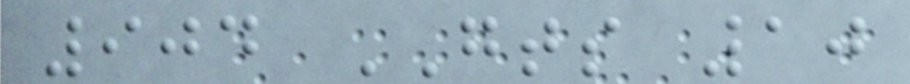904 GTS 10
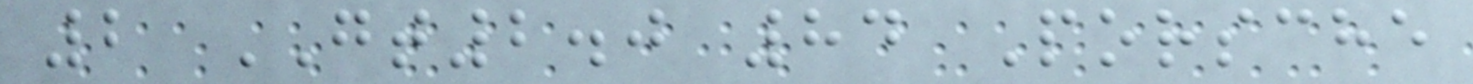2 GT2.0 84 Porsche
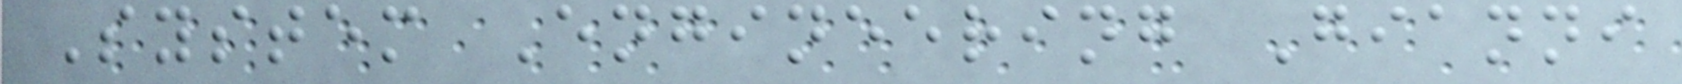System Engineering Gianni
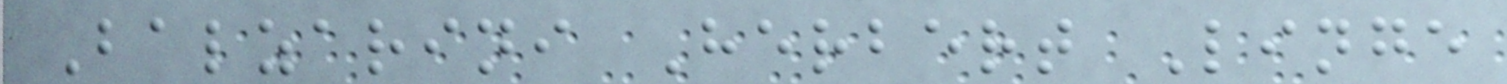Balzarini Herbert Linge
